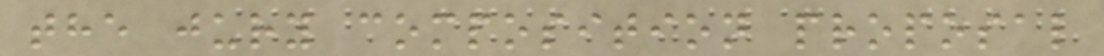the jury composition proposal
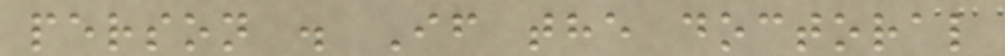person . If the doctoral
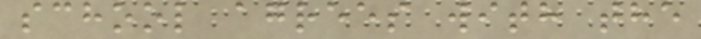school agrees with the
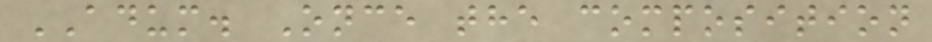ADUM. Once the composition
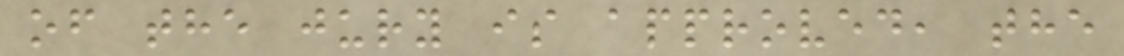of the jury is approved, the
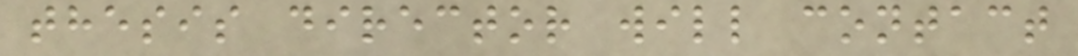thesis director will contact
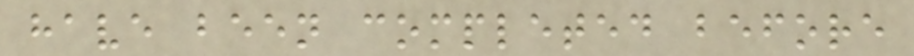have been completed before
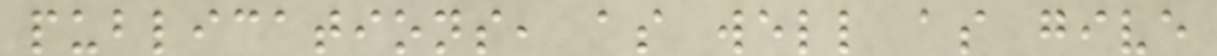publications, as well as give
